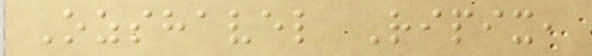Ozshavel Ripix,
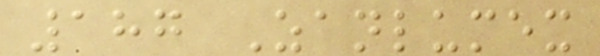187 Zanlumex
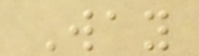Way
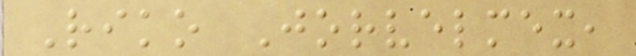Riko Jorvelmex,
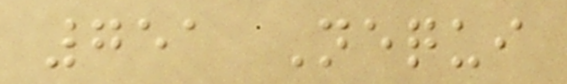751 Nequi
